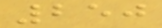250
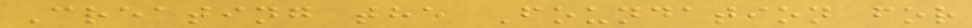Creating the Foundation for
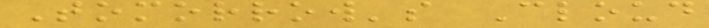Tomorrow's Cloud
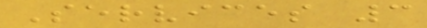Services 3
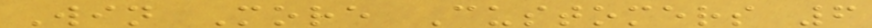Win More Customers 6
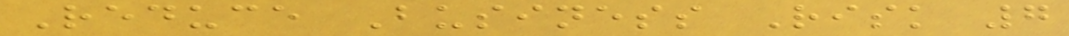Reduce Business Risk 7
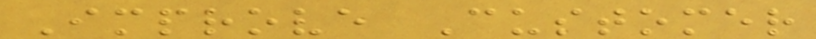Improve Customer
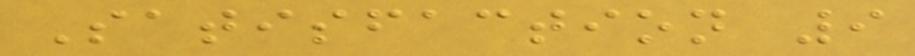Satisfaction 9
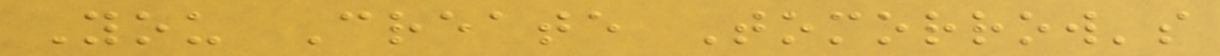You Create Tomorrow's
